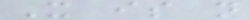It is not
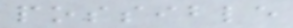possible
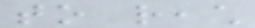to reach
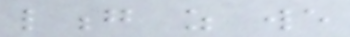long as we
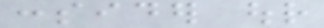consider our
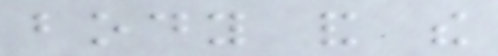body and the
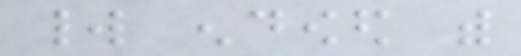world endowed with
